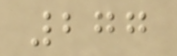277
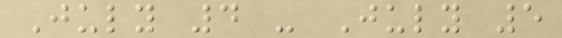July 4 - July 5
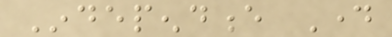Independence Day
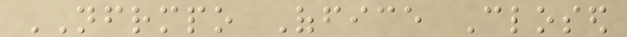NFRMPO Office Closed
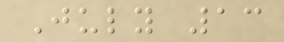July 13
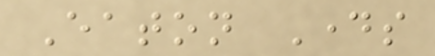Eaton Days
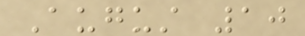August 10
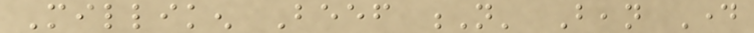Milliken Beef N' Bean Day
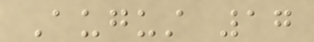August 17
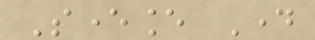Severance Day
